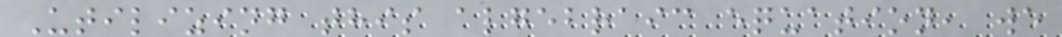Utilizing this algebraic equation, we
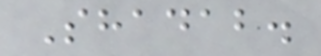Shadab.
